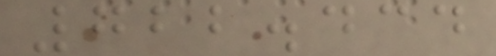722.434
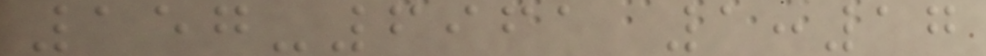157-6961 1:17
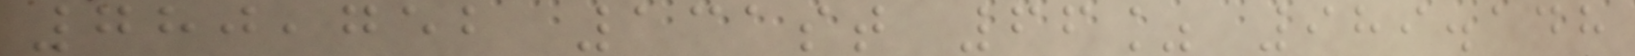780,752 131st 66% 989.148
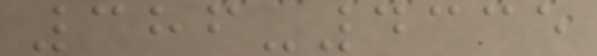386-4335
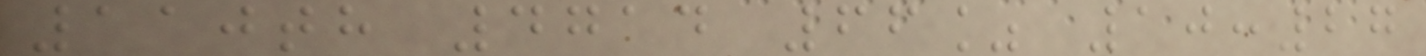110th 4714 66% 10:27
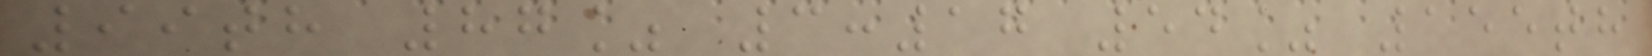99th 87% 3:17 54% 155th
